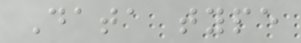Data type
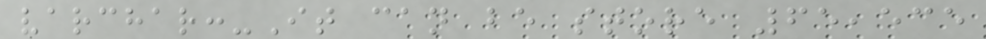varchar:-It can be store 65,535
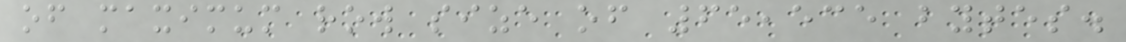of maximum row size of 65,535 bytes.
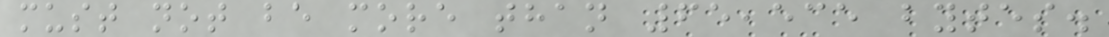must not be more than 65,535 bytes.
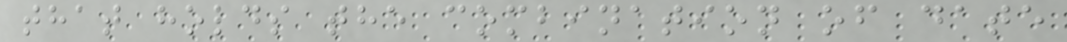that holds the combination of date
